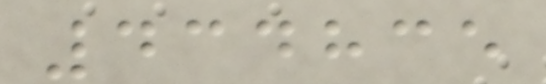434835
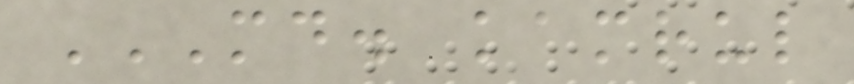MD. KAMRUL
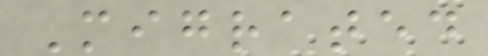Migrated
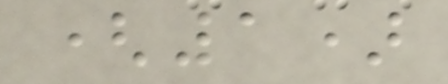(1)
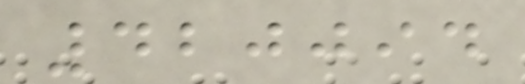420094
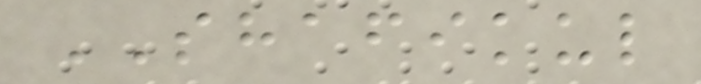SHAFIKUL
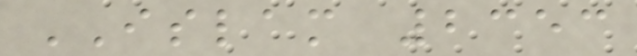ISLAM 2353
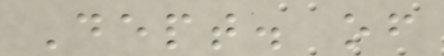Dept. of
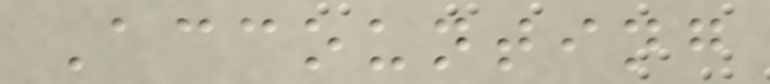Accounting
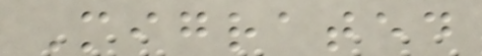Migrated
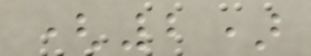(2)
